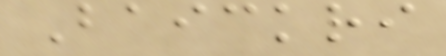Baickri
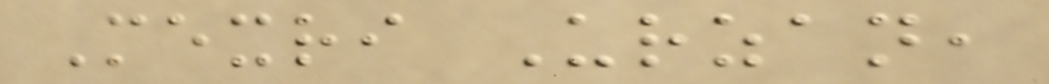Mexri Urzan,
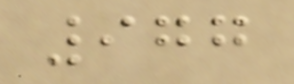977
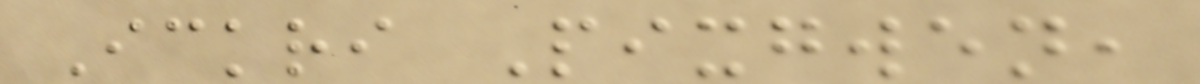Ickri Pixgwen,
